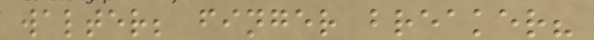walter; finger breaker?
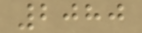2080
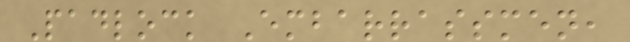Padlock Embarrassmen,
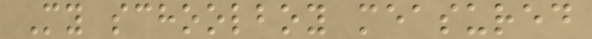My schoolboy measured
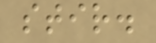stir.
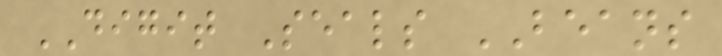DIGIT Seals BEANS
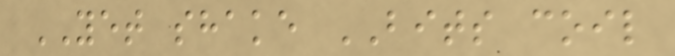YET shake BITS coil
